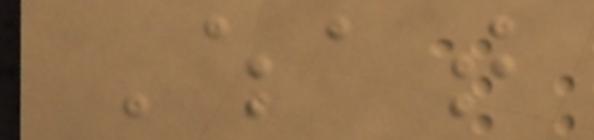What
